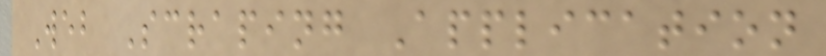Web Scraping Application
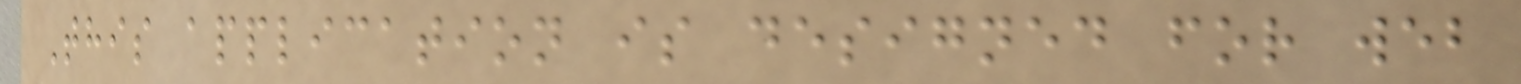This application is designed for web
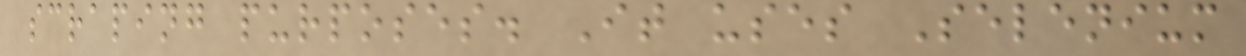scraping purposes. It uses Selenium
